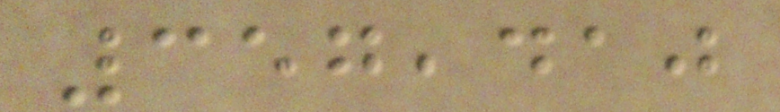357,410
